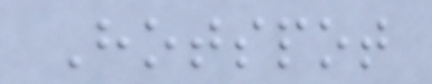Hotspot
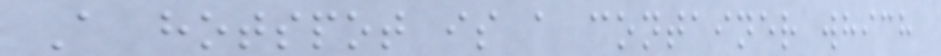A hotspot is a container which
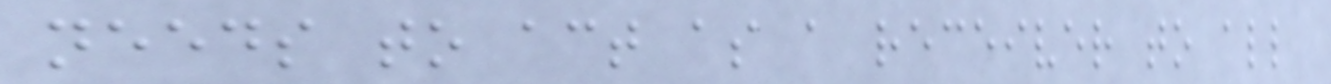needs to act as a receiver to all
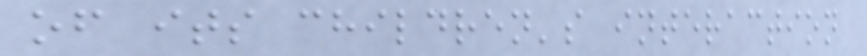of its children's interaction
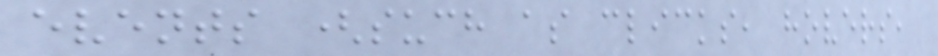events (such as clicks, hovers,
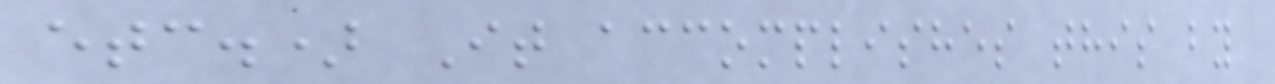etc.) It accomplishes this by
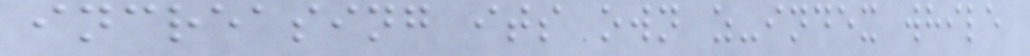increasing its own z-index while
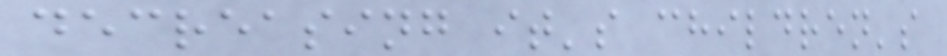decreasing it's children's
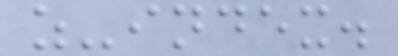z-index.
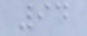94
